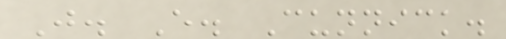J. E. Cunnick.
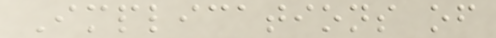Implications of
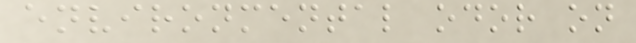environmental odor on
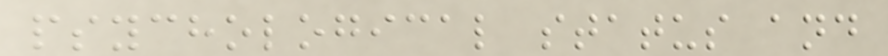psychological status and
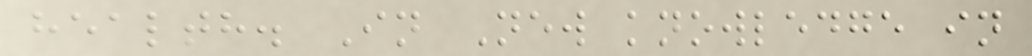health. In New knowledge in
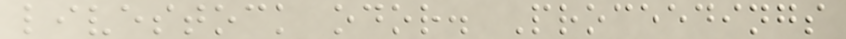livestock odor. Proceedings
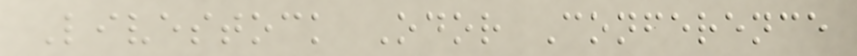Livestock Odor Conference
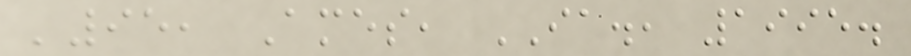'95, Ames, IA., 1995.
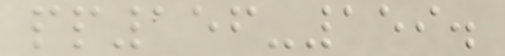pp156-159.
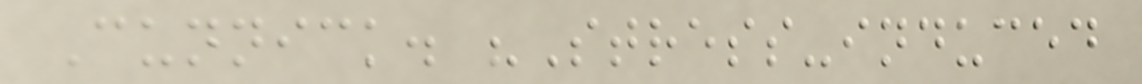Cunnick. "Stress-induced
